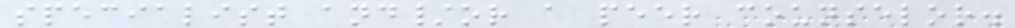specialist and/or a peer counselor.
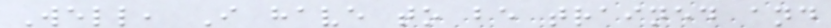Well, I have to be trained and
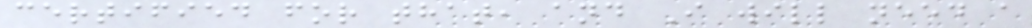certified for that, and I will need a
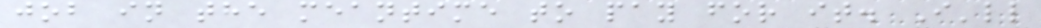job in the meantime to pay for it. I'll
